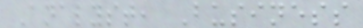Analyst, Business
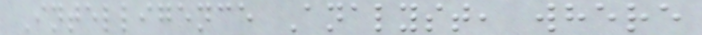Intelligence Analyst, where
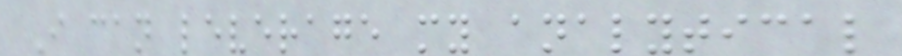I can leverage my analytical
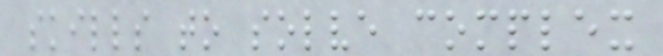skills to solve complex
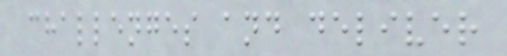challenges and deliver
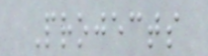Projects
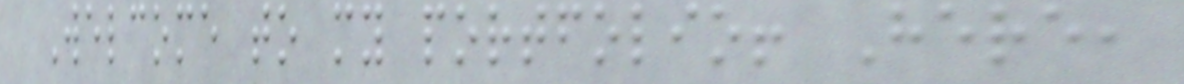Welcome to my portfolio! Here,
